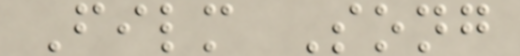Film Song
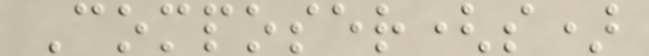Composer(s)
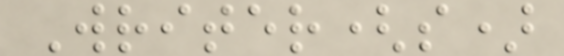Writer(s)
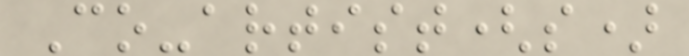Co-artist(s)
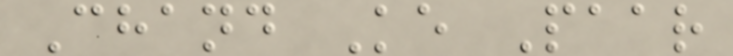Chand Ke Paar
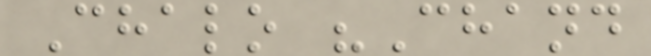Chalo "Chand
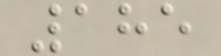185
